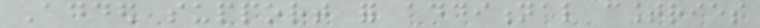Added support for additional countries
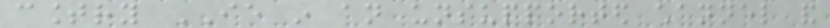country IE in an unsupported channel and
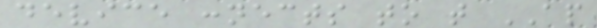device connects to that AP
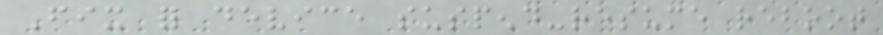Fix for device suspend-resume reboot
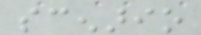scenario
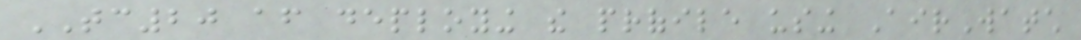TC20 after deploying the profile using AirWatch
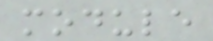module
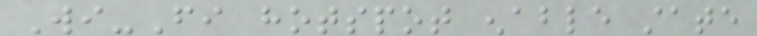Wi-Fi hotspot enable state
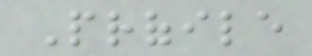Profile
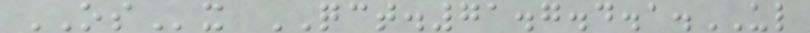OSx QCT.71.7.4.1.UL
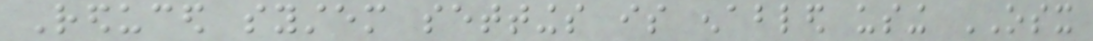Reduced system settings is enabled using OSX
